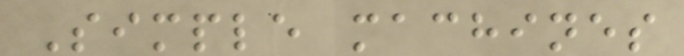Simple machines
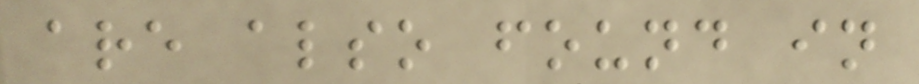are also found in
